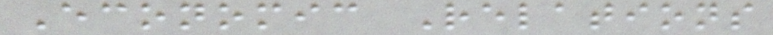Economic Relations
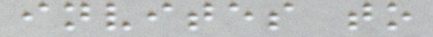invites to
